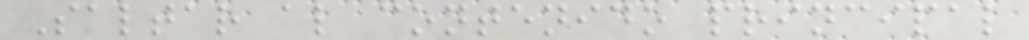Saltar al contenido principal
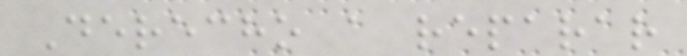Derecho a reparar
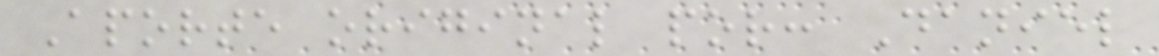Aporte original por: Daniel
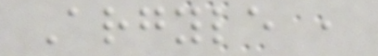Argyle ,
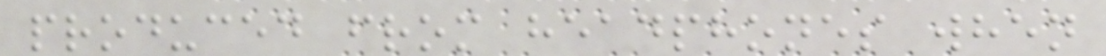produced from headphones when
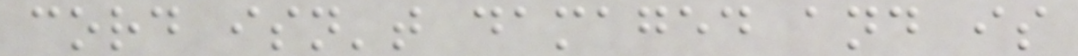cord isn't damaged and is
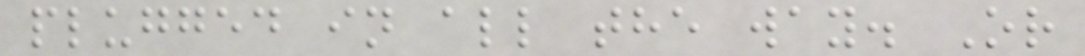plugged in all the way. Or
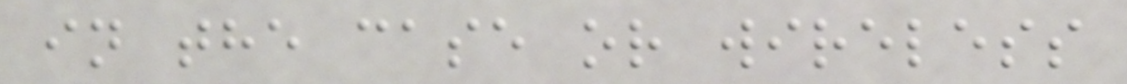in the case or wireless
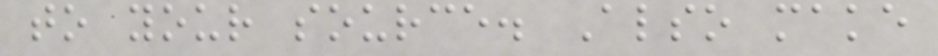to your source. Also make
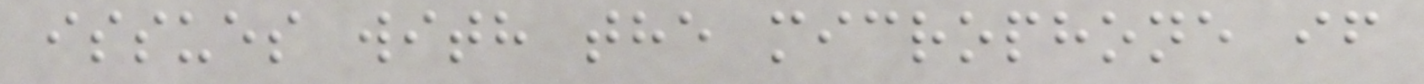issues with the microphone if
